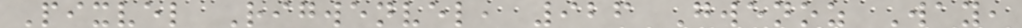Pixvel Rigwenvel, 926 Gwenoz Way,
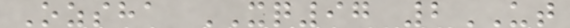Ozsha XQ97 2UT
